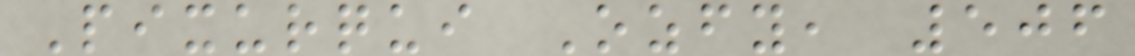Pixurqui Ozfy, 506
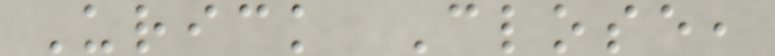Urick Close,
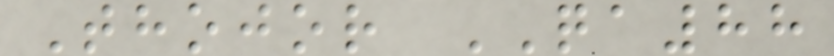Thojor QA88
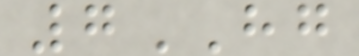7HG
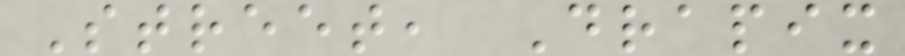Street, Drapix
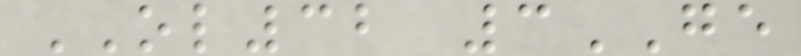OL32 3GE
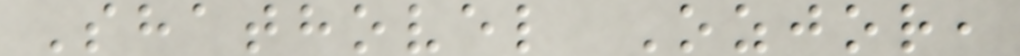Shathovel Ozjor,
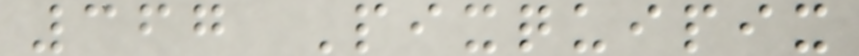367 Pixquipix
